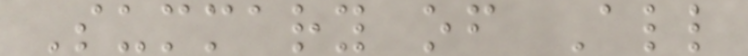Summary of All
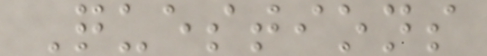Questions
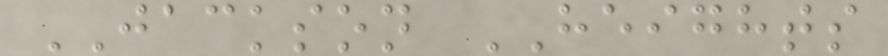JACKSON HEIGHTS
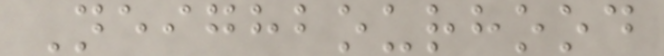Neighbourhood
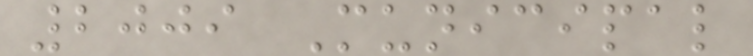2009 Municipal
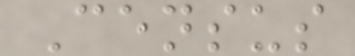Census
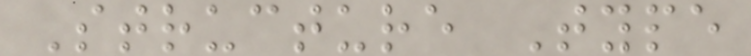Structure Type
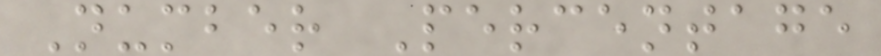Number Percentage
